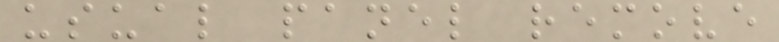usual panel remove
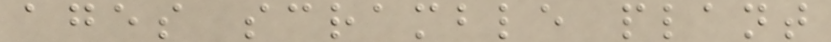ages scramble plant
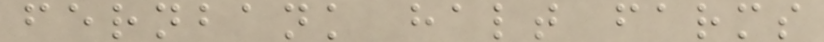fernbank halt farms
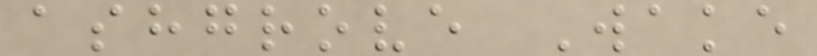ashgrove Wake
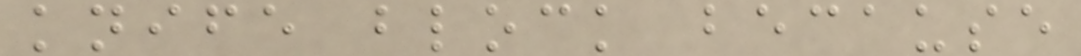knife block because
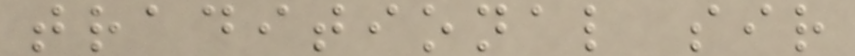traditional sir
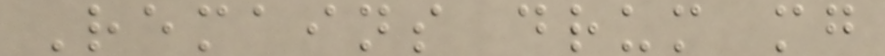Remains drum mg
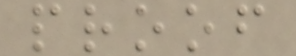proof
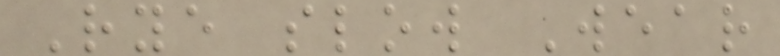Rye slow Wear
